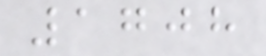1708
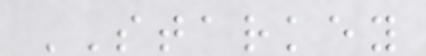STARKEY
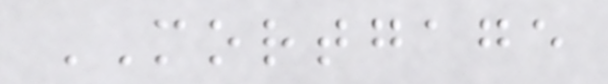MORTGAGE
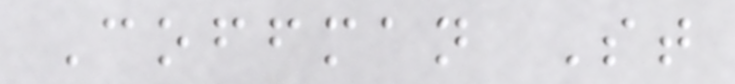Coffman St
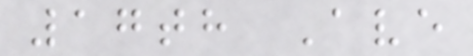17th Ave
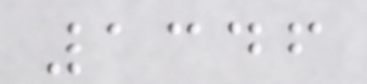1346
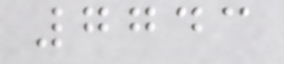7743
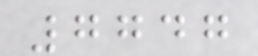7747
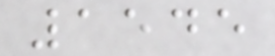1545
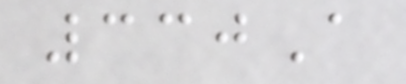330A
